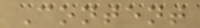Content
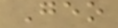Geo
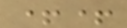++
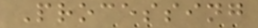Processing
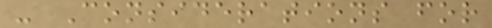- Considerations for
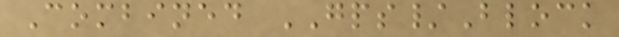Combined GPS/Block
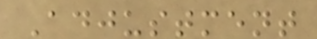Adjustment
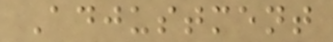Adjustment
